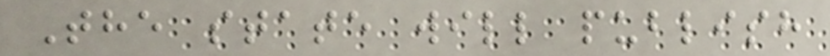The state will publish
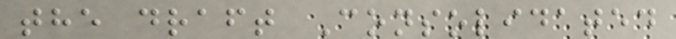the draft Consolidated
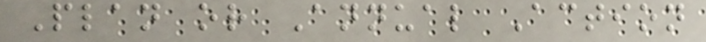Plan or Annual Action
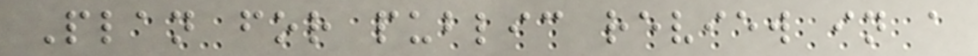Plan for public review in a
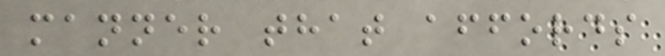manner that affords
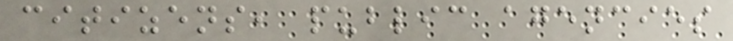citizens, public agencies
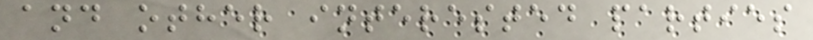and other interested parties
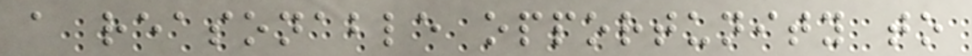a reasonable opportunity to
